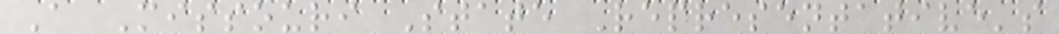A Missouri State Representative's
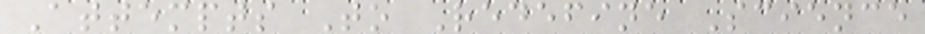Attempts To Redefine Science
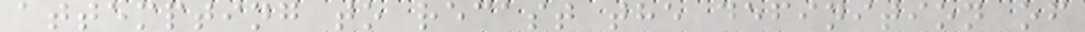attempting to recast the definition of
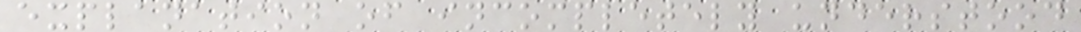explanation of incompletely understood
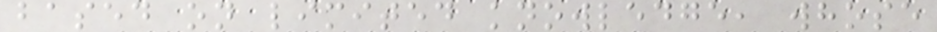based on limited knowledge, whose
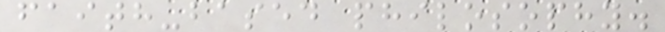faith-based philosophy.
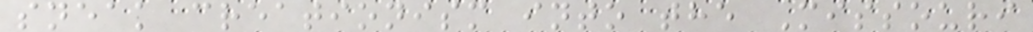sneak creationism into the Missouri
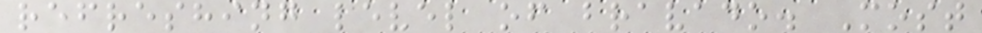refreshing level of bravado. Most
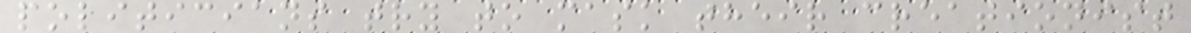politicians try to mask their creationist
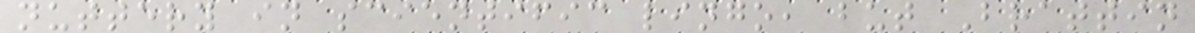nuttery in scientific lingo, but Brattin
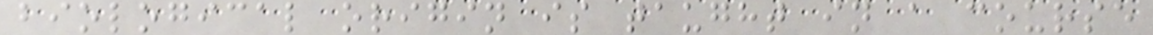biological origin is taught in a course
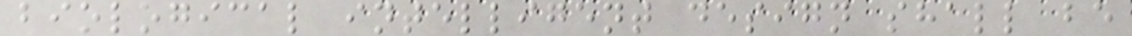biological intelligent design shall be
